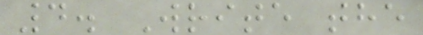4. Write the
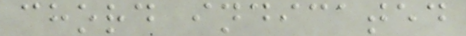chord indicated
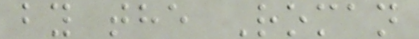by the Roman
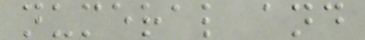numeral and
